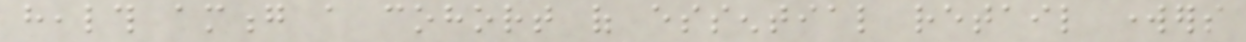health among a cohort of essential retail workers
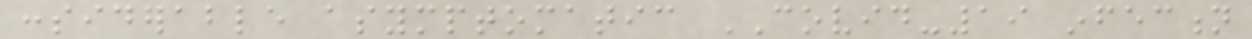considerable asymptomatic COVID-19 infection
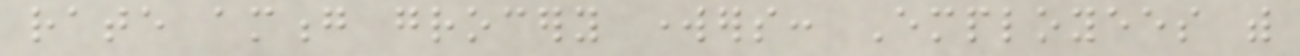rate among grocery workers: Employees with
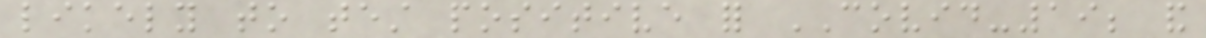likely to test positive for COVID-19; and
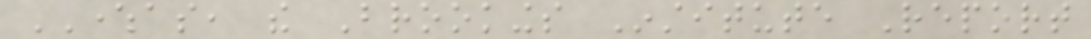WHEREAS, the Brookings Institute Report
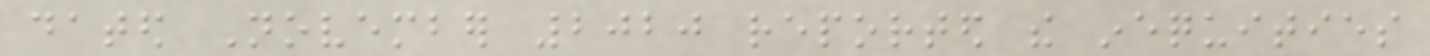dated November 2020 reported the inequities
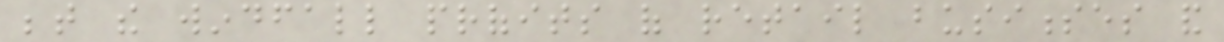between the windfall profits of retail businesses and
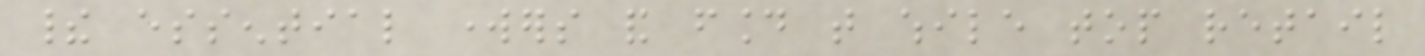their essential workers and found that while top retail
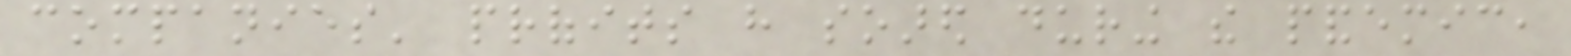companies' profits have soared during the pandemic,
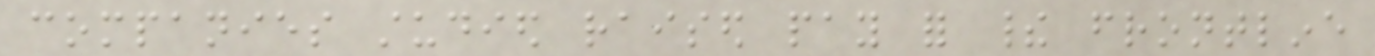companies studied raised pay for their frontline
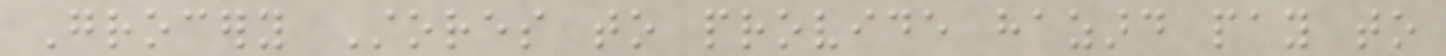Grocery Stores to provide hazard pay to
